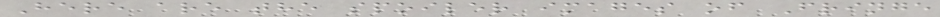Here are the spoiler images of Fringe
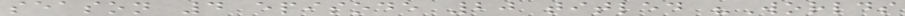season 4 episode 20 titled "Worlds
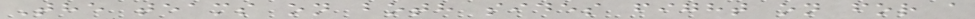The teams on both sides fight on for a
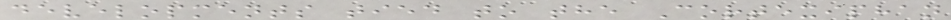developments tied to the Cortexiphan
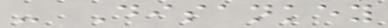- Disankey
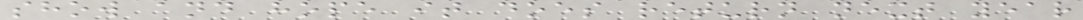show and hope it does return next year
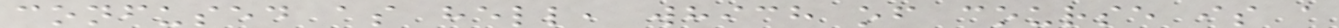confused as hell, which of course is a
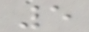5
